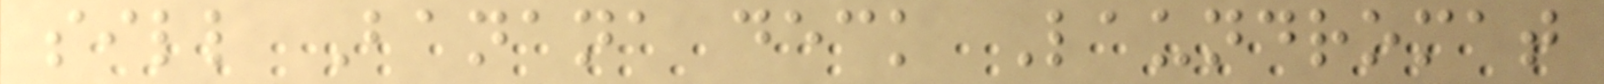sill Banana deck Laundromat
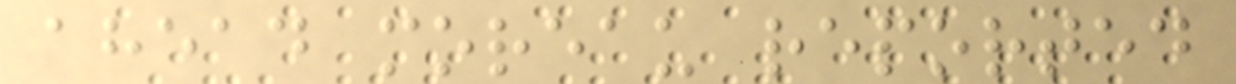ahead moreau reported
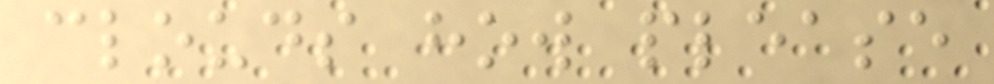clouds how please
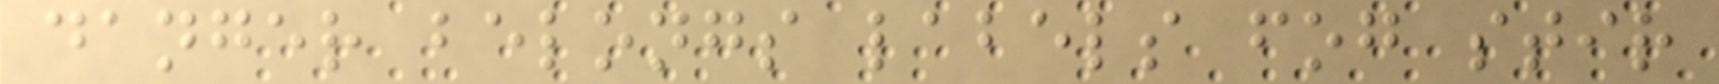danger belongs labels fog stir
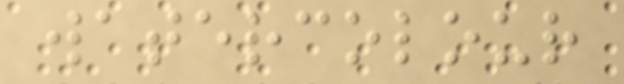watercolour
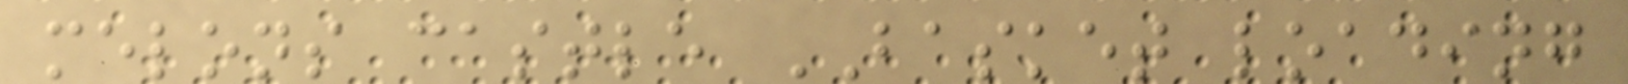melons castle BASKET loading
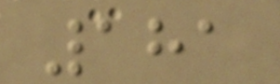181
